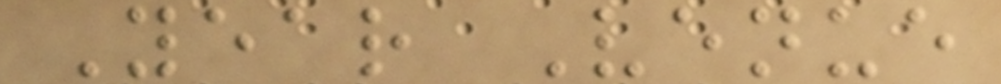Year Venue
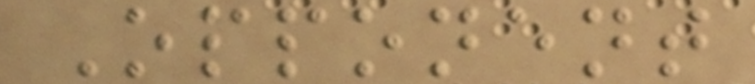Opponent
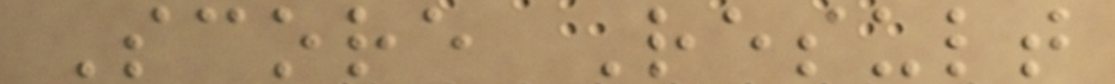Score Result
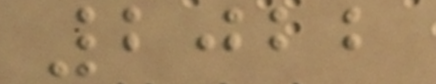2022
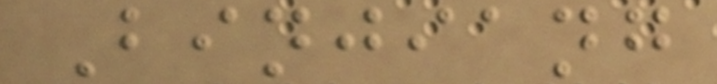Binjiang
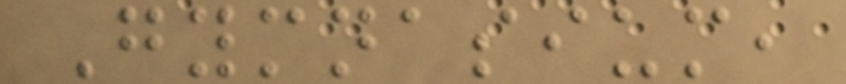Gymnasium,
